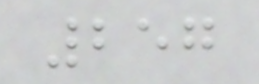257
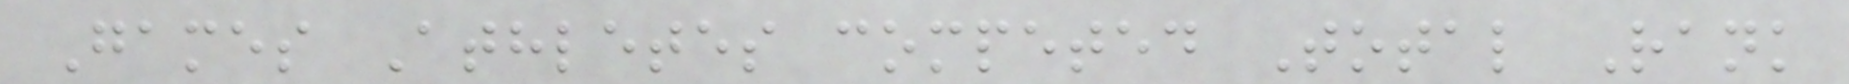Games Athletes competed Total Rank
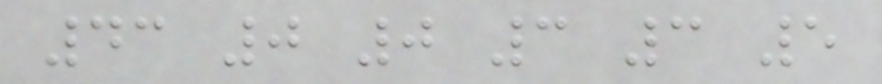43 0 0 3 3 5
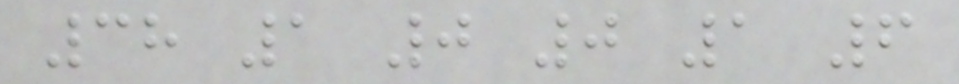38 1 0 0 1 6
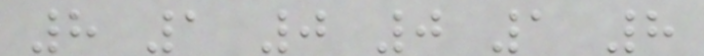8 1 0 0 1 8
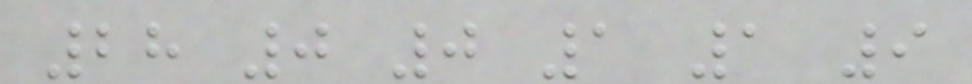28 0 0 1 1 9
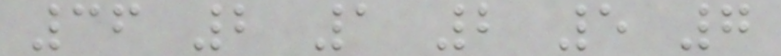36 2 1 2 5 7
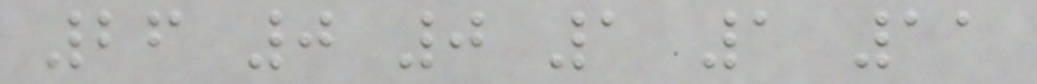26 0 0 1 1 11
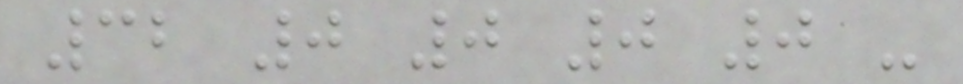32 0 0 0 0 -
